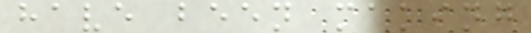have been making
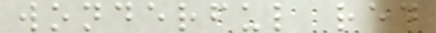wonderful red
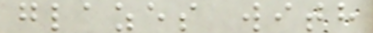glazes with
